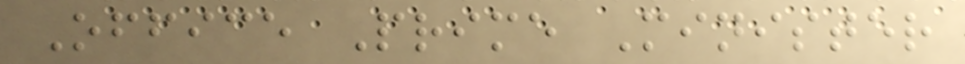Office Prime Minister
